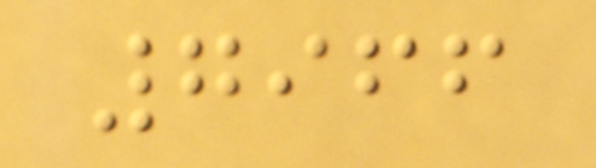7966
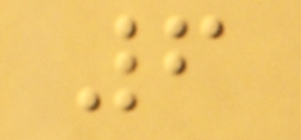6
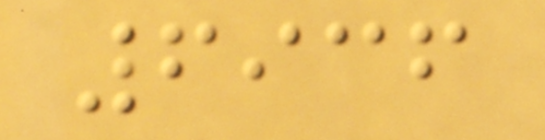6936
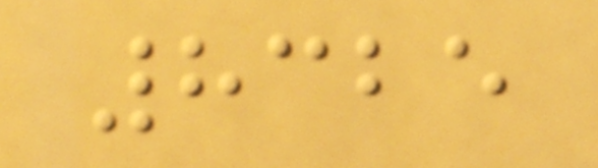8325
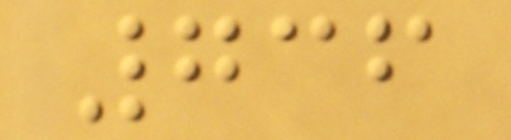736
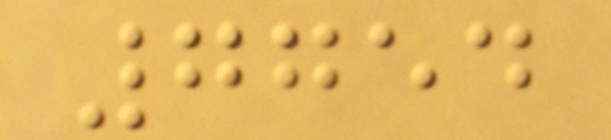7754
